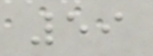59
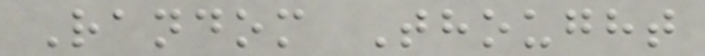Random Thought
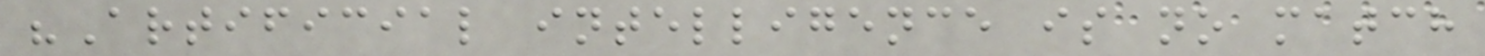"Artificial intelligence is no match
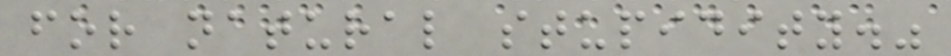for natural stupidity."
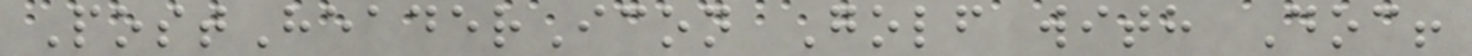PostHeaderIcon Golf with Doc!
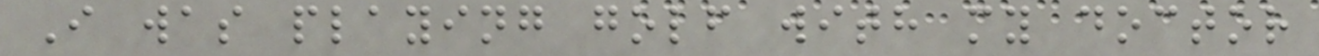I was playing golf with my doctor
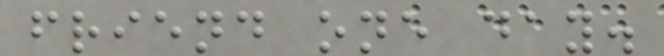friend one day.
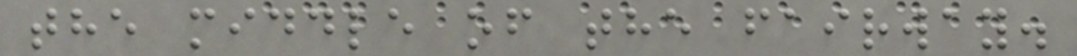the middle of the fairway.
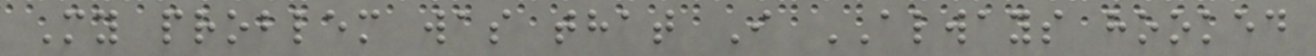My problem was that I ALWAYS hooked
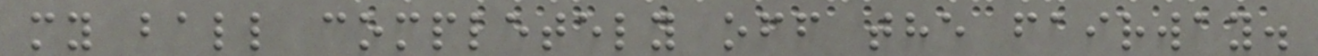my ball completely off the fairway.
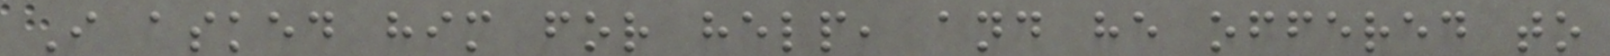I asked him for help, and he offered to
